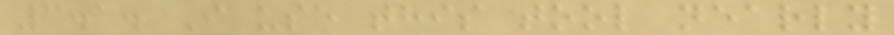3.1. I use this tool nearly
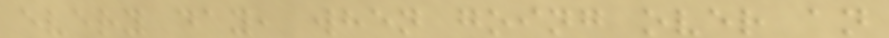every day, when going over an
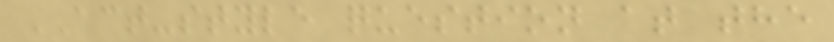ACT-style question at the
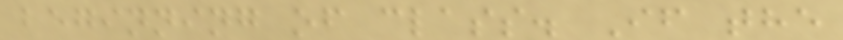beginning of class. If the
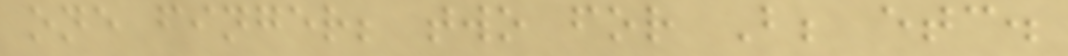one finger; two for B; etc.
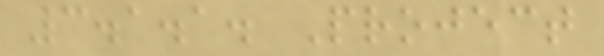3.1.1. Project
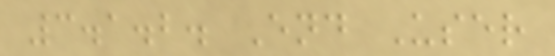3.1.2. End User
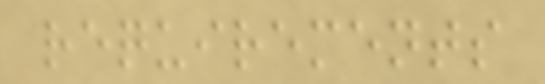requirements
